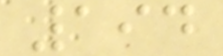194
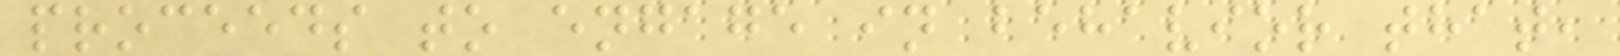proceeds to engage in behavior that,
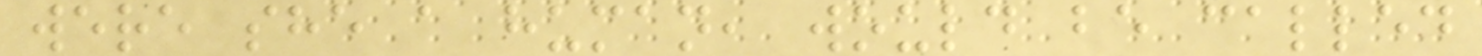were she a human, would be called
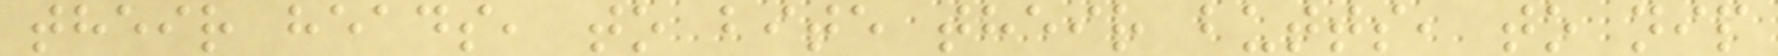their heads, to bite their butts, to nip
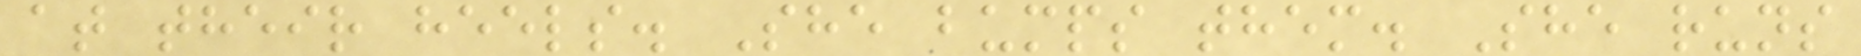at their heels. She bumps them. She runs
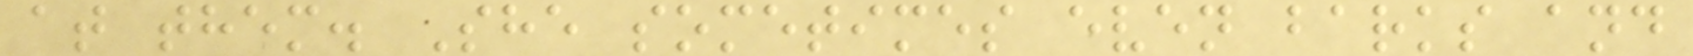at them. She sometimes even barks and
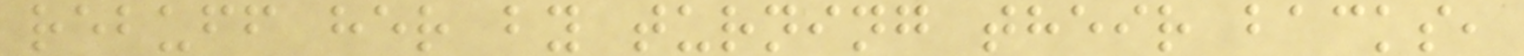rebuff her by turning their backs,
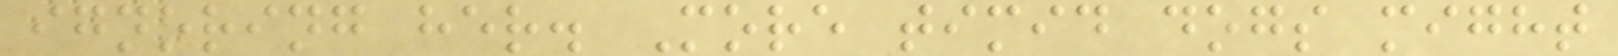ignoring her. More timid dogs might
